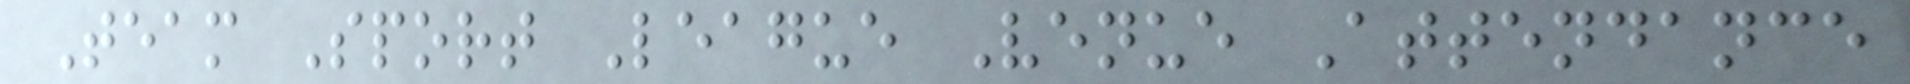Team Sport League Venue Attendance
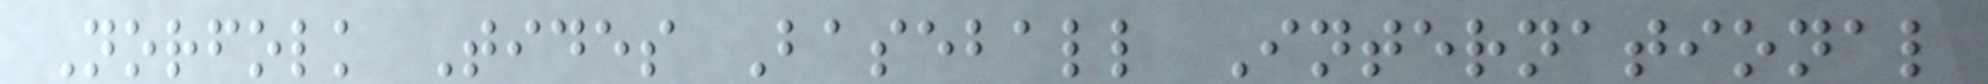Norfolk Tides Baseball International
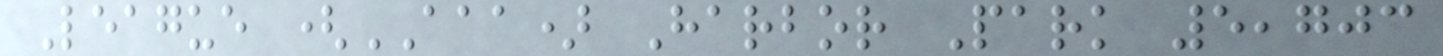League (AAA) Harbor Park 5,703
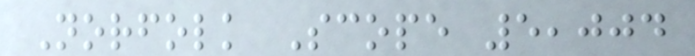Norfolk Scope 5,004
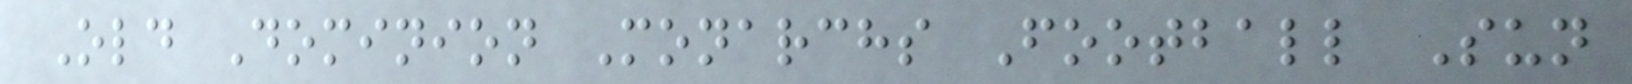Old Dominion Monarchs Football Sun
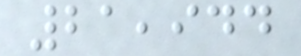21,944
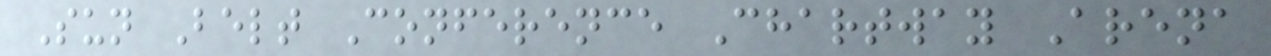Sun Belt Conference Chartway Arena
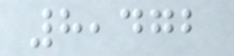8,472
